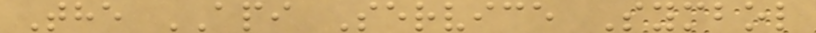The API Service Symbol
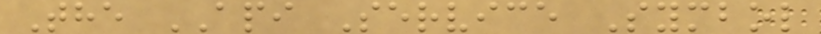The API Service Symbol
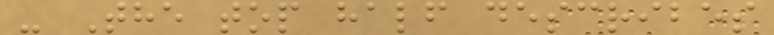- The top half describes
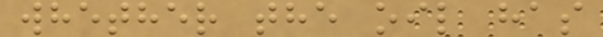whether the oil has
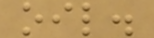oil.
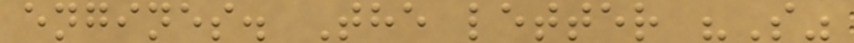engines. The letter "S"
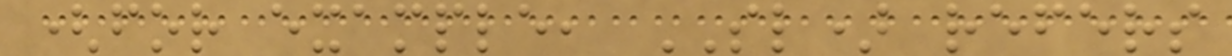(for example, SL) refers
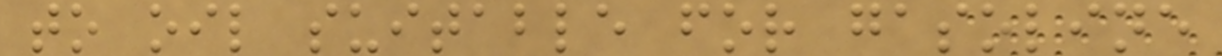to oil suitable for gasoline
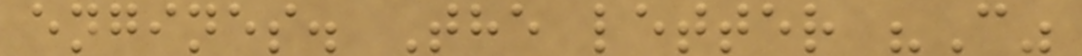engines. The letter "C"
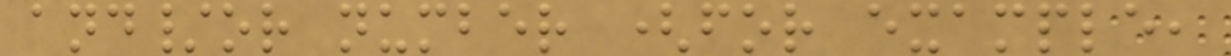and/or number (for example,
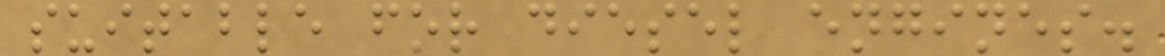suitable for diesel engines.
